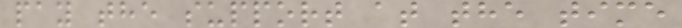pay the support at the time
